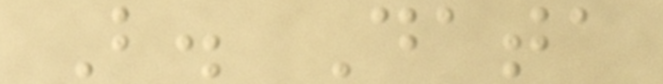B. Data
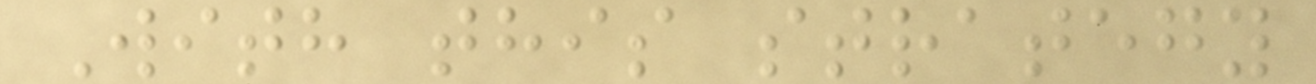With this strategy
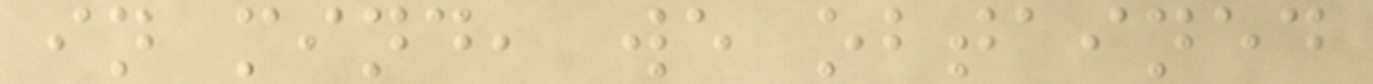in mind, we obtained
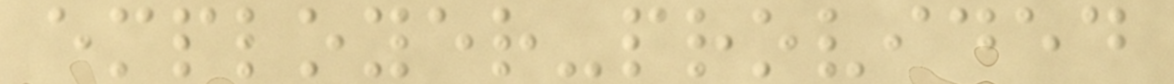employer-provided
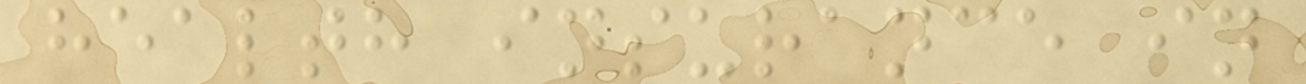health insurance in
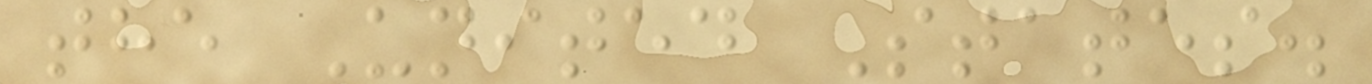the United States.
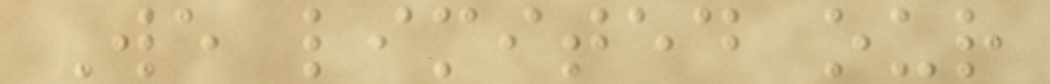We limited our
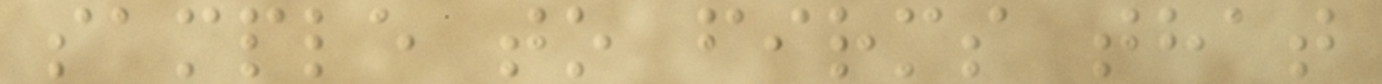sample to firms that
